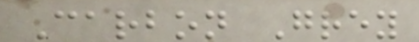Carbon Grey
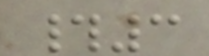#3
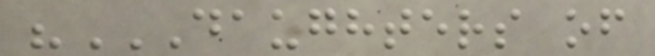"DAUGHTERS OF
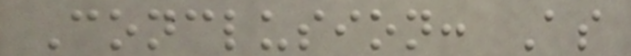Conclusion: As
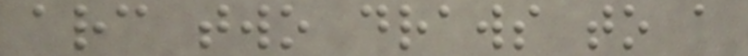arc two draws to a
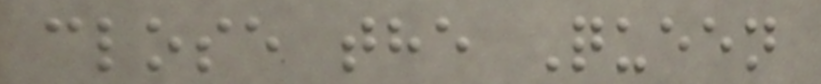close the Queen
